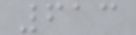613
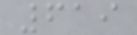619
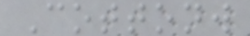Cottonw
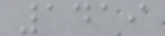1419
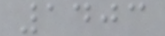1403
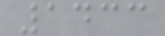1433
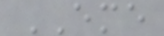EME
